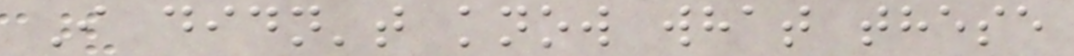I didn't know what these
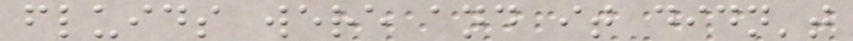fluids were and it didn't
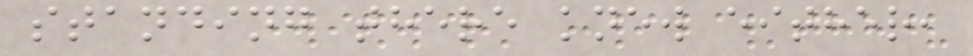standing there knew either,
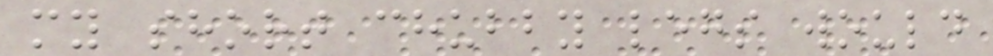my short chubby legs would
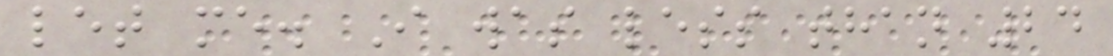let me. I was less than 24
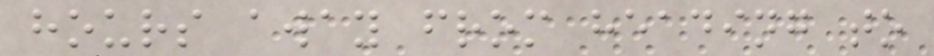hours away from heading to
